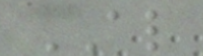AL
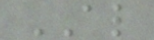AL
